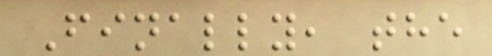Finally, the
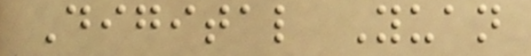Digital Yuan
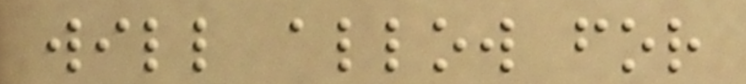will allow for
